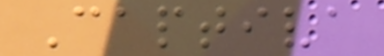Captiva
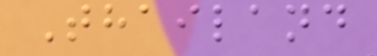Thailand
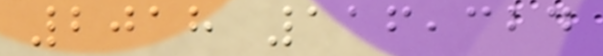2018 116,324
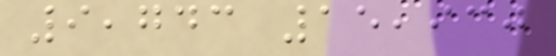9,743 15,930
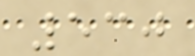530
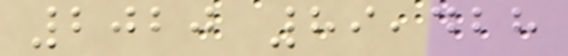2020 89,428
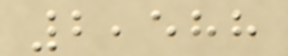2,588
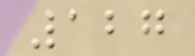127
